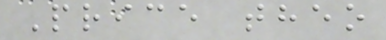Price theo
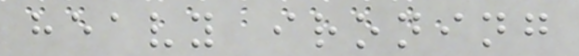heavy ironing
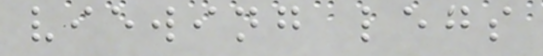viewing legs
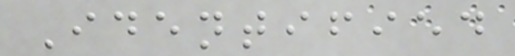Identified
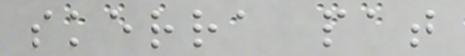skerra pat
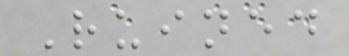Ruined
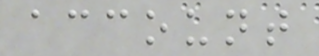account
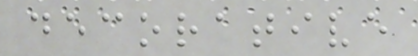decorative
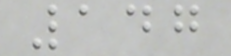147
